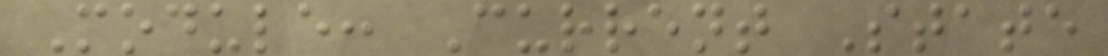Module: Current State
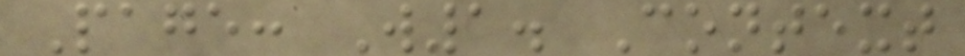Page: W1. Context
